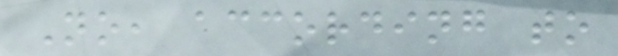No, according to
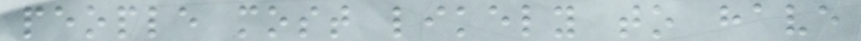people most likely to have
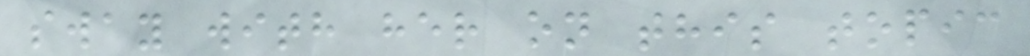sway with her on this topic
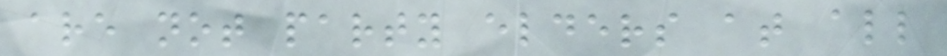are not party elders at all
